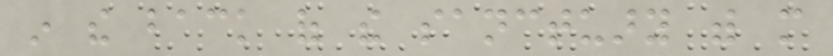in the back of the sanctuary with more
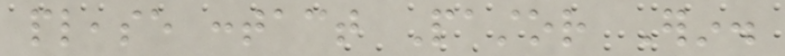please contact Pastor Erin.
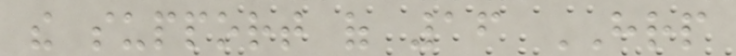the support of 16 HRP
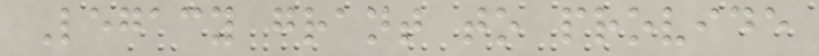Legacy grant to provide
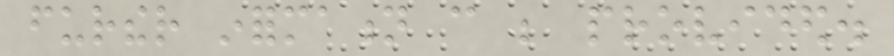further information can be provided.
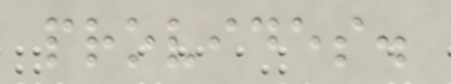provides.
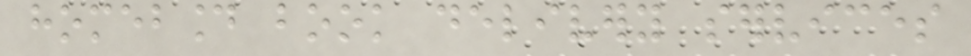homebound book delivery services
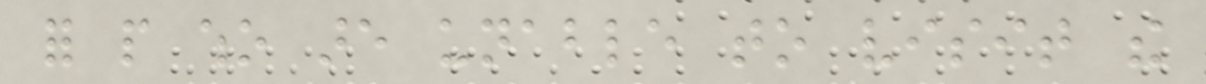for people who are unable to visit the
